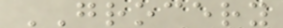GROCERY
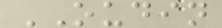OUDIN
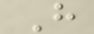H
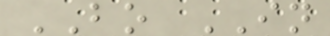BO IN
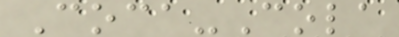Coca-Cola
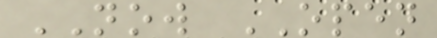NOW OPEN
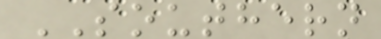SOUTHERN
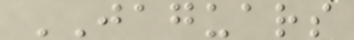JAGUARS
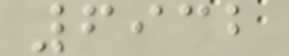6932
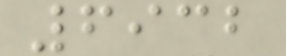6932
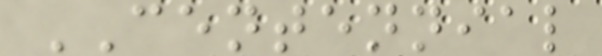CENTENNIAL
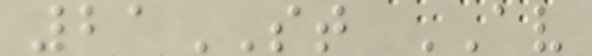21ST AV
